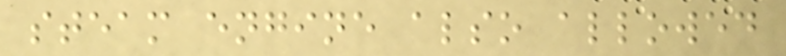steam engine also allowed
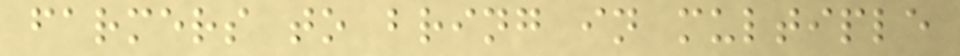farmers to bring in multiple
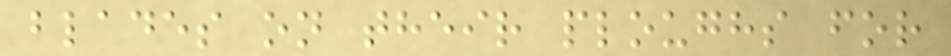blades on their ploughs for
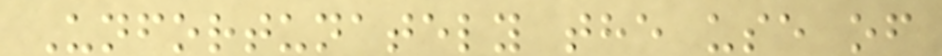Unfortunately the use of
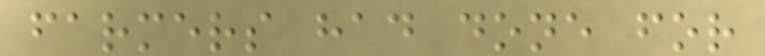farmers had done for
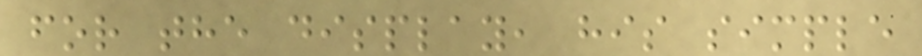for the display, his simple
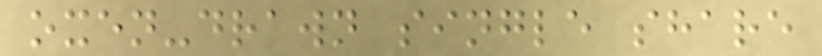oxen-drawn single share
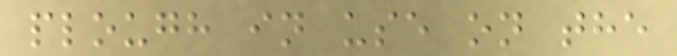plough in use on the
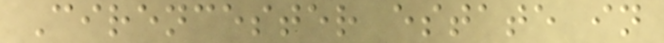Cirencester estate in
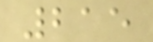215
